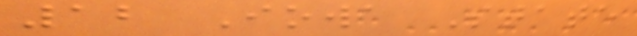12 Iowa State
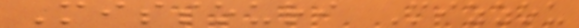Missouri Mizzou
